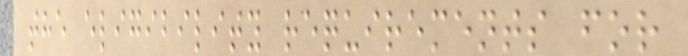the eligibility requirements for
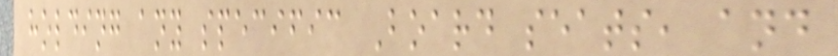holding any specific Board seats, and
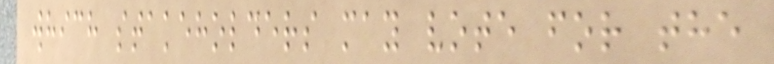which stakeholders may vote for the
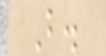B.
